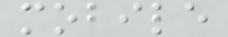mobile
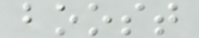boost
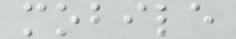mobile
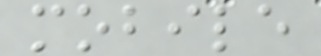mobile
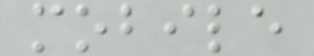mobile
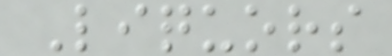Liquors
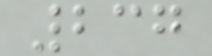237
